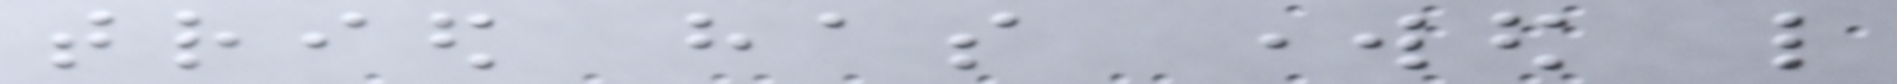tried has worked like
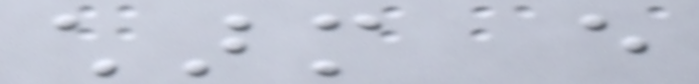charm every
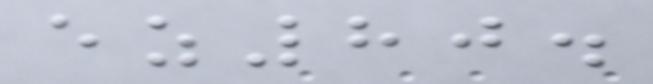ez80.
